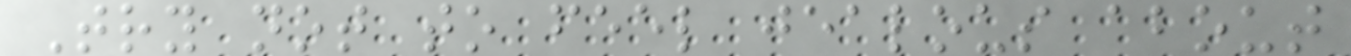Try not to feel jealous about
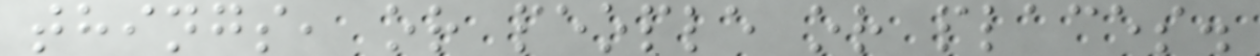things, or people or places.
